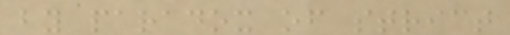by paradox of strict
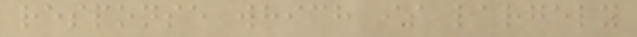response which is largely
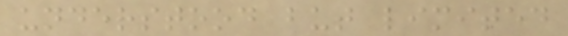understood but limited
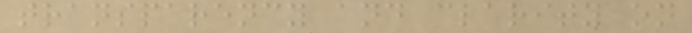transparency and clarity on
